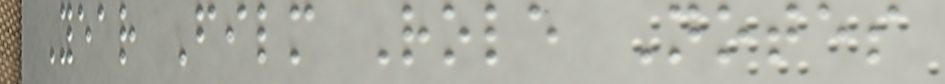Year Film Role Notes
